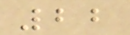22
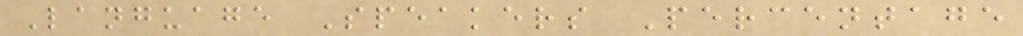Language Speakers Percentage
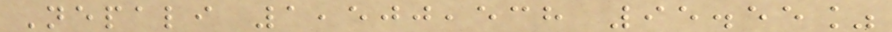Nepali 1,500,538 95.55%
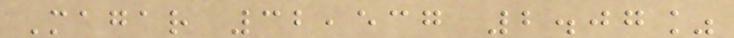Magar 32,537 2.07%
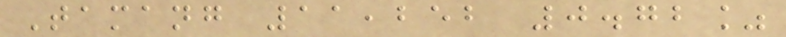Tamang 11,252 0.72%
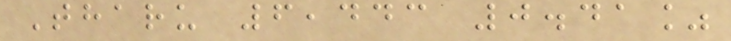Tharu 6,443 0.41%
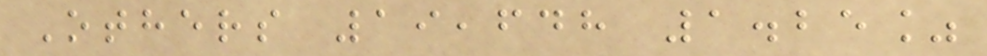Others 19,648 1.25%
